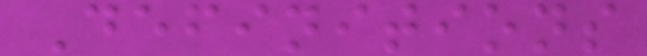Definitions
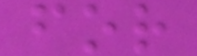for
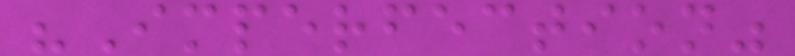"Imperfection"
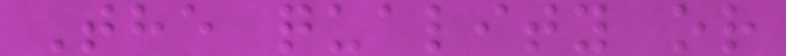The quality or
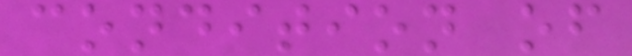condition of
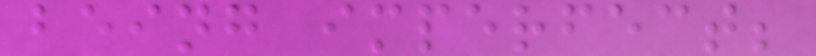being imperfect;
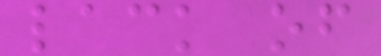lack of
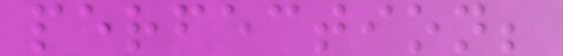perfection;
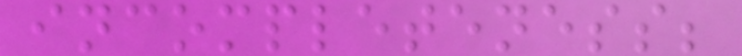incompleteness;
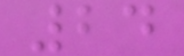24
